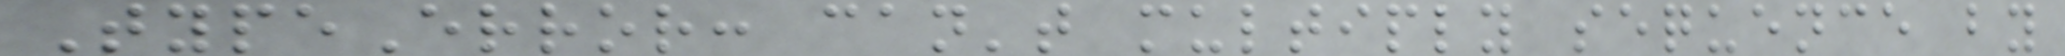TypeError: can't multiply sequence by
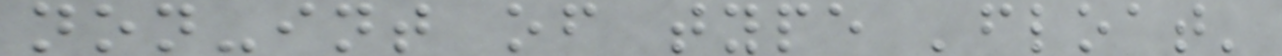non-int of type 'float'
